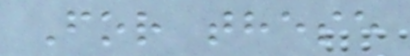For these
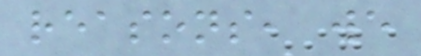reasons, we
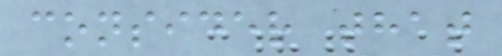consider that
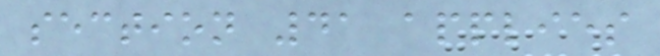section 41 applies
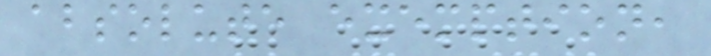absolute exemption,
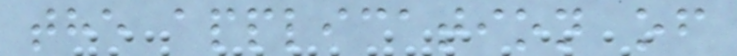the application of
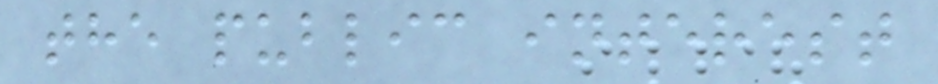the public interest
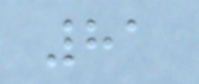81
